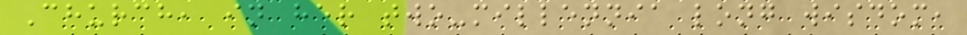Church, in her two-millennia long wisdom,
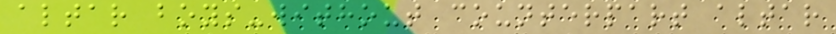altar boys-without counterpart altar
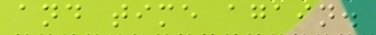and time again.
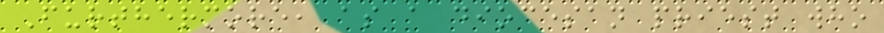Furthermore, as a diocesan priest who
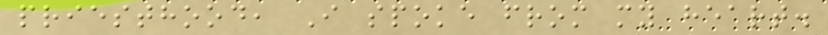priesthood, I spoke from my heart.
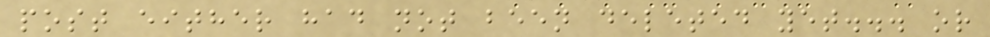post either had not been deleted yet... or
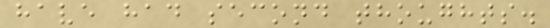have had second thoughts.
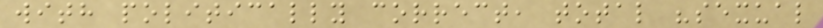with politically correct, total "sexual
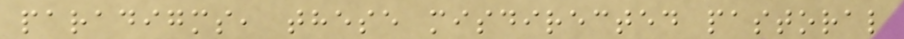paradigms, these misdirected pastoral
